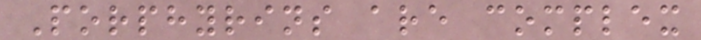Porphyrins are complex
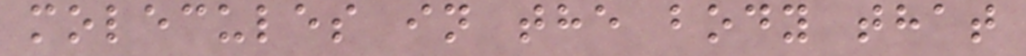molecules in the body that
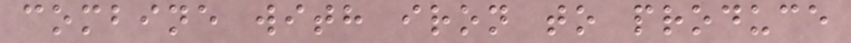combine with iron to produce
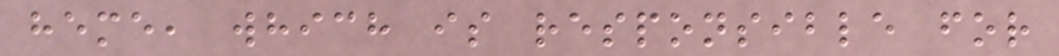heme, which is responsible for
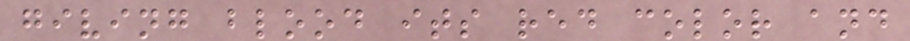giving blood its red color and
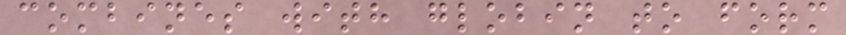combines with globin to form
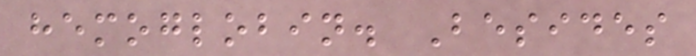hemoglobin. Besides
